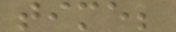time;
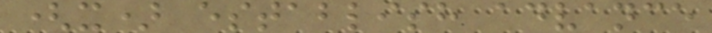(x) establish advance
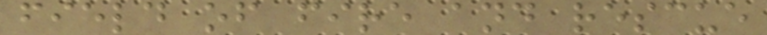field of fire and rescue
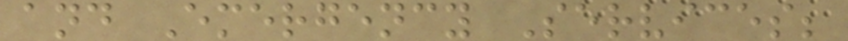and Emergency Services;
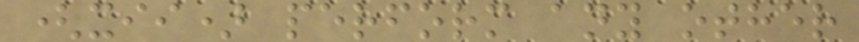(xii) perform any other
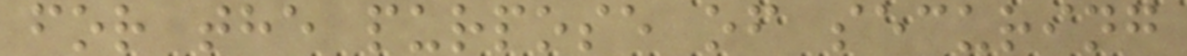for the purpose of securing
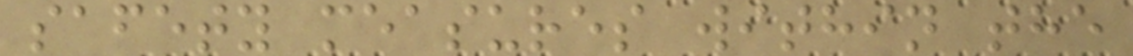safety measures within the
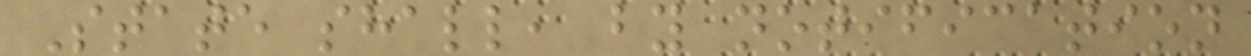State shall, by notification
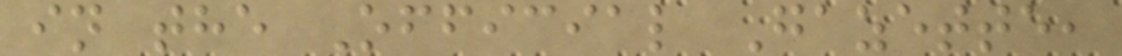in the Official Gazette,
